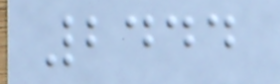2444
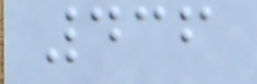436
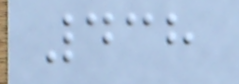438
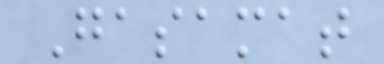Gasamat
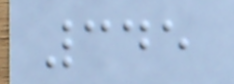345
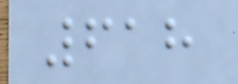618
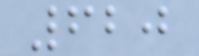620
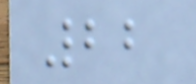22
